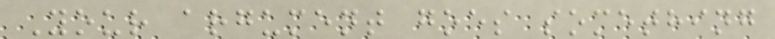Your argument goes something
